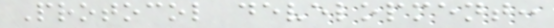Protocol development:
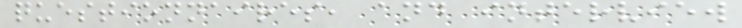questionnaires, and interview
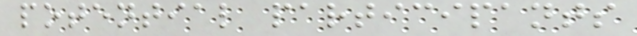potential participants
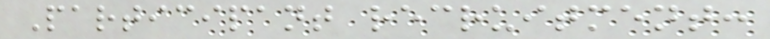Participant recruitment:
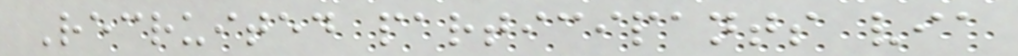Recruited participants via
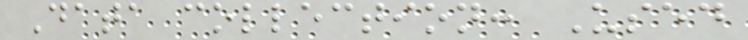Data collection: Used
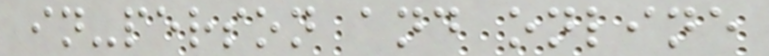in-person and online
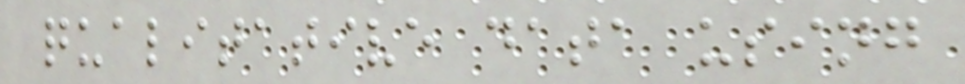qualitative data using
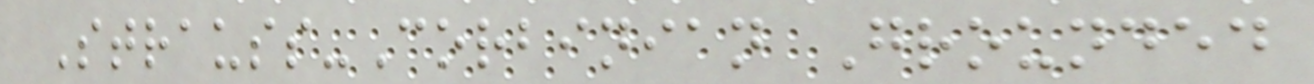Strauss-Corbinian Grounded
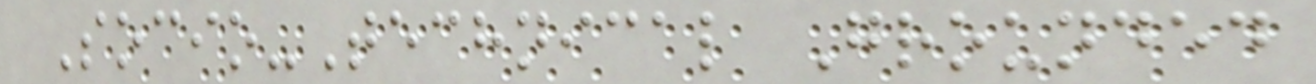Socio-Technical Grounded
